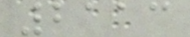2113
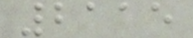2115
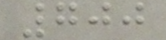700
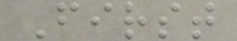First
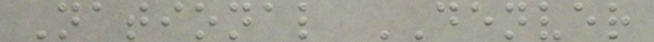National DENVER
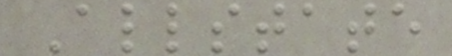Allstate
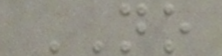NO
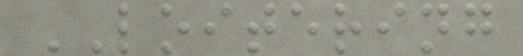LOITERING
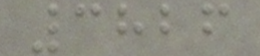3826
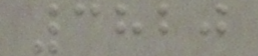3820
